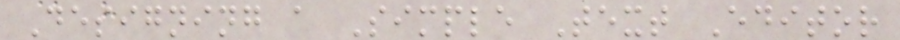Designing a Simple Text Editor
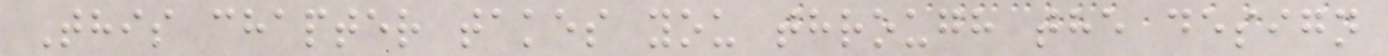This chapter takes you through the design
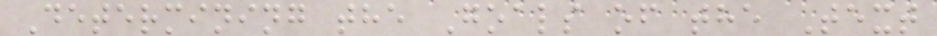Determining the Goals of the Text
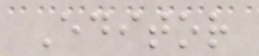Editor
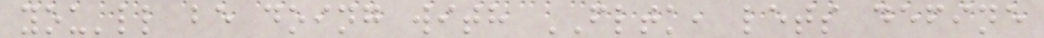you'll be doing with FLTK, lets define
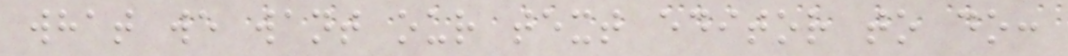what we want our text editor to do:
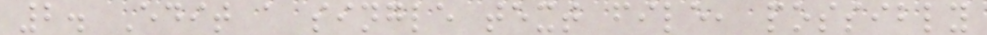2. Edit a single text file, possibly
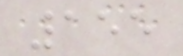155
